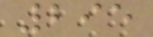295
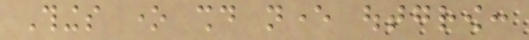Things one should never outgrow:
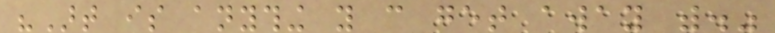"Art is anything you can get away with."
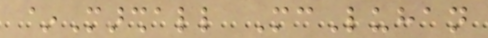~Marshall McLuhan
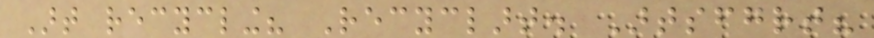Art recycling? Recyclart. Artsfgrt?
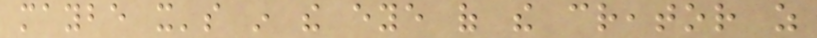maybe it's in the eye of the creator as
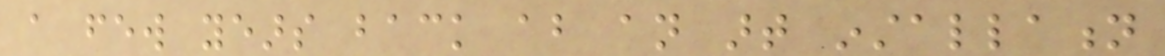a few years back about an art installation
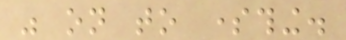was on to something.
